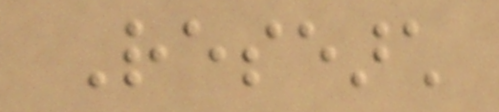Research
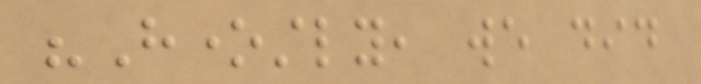"Honestly, we did
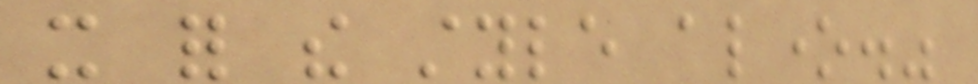it for the style alone."
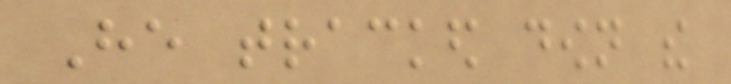He tracked down the
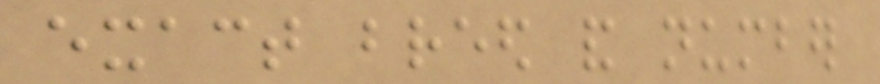exact breed and number
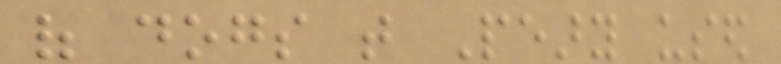of dogs that Peary used
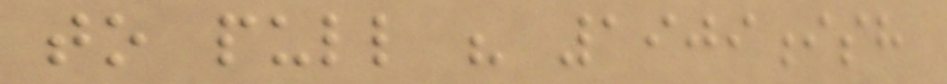to pull his 1909ish
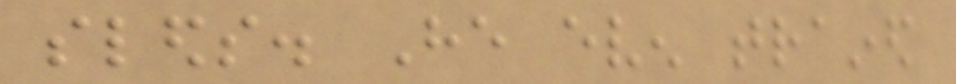sleds. He even trained
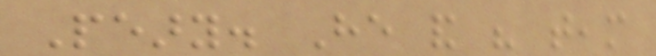Peary. He and his team
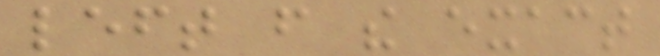left from the exact
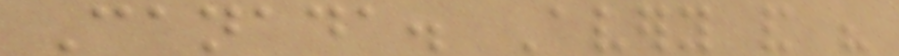Canada. Avery and his
